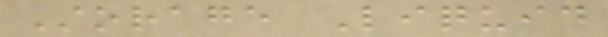Storage Liquid
